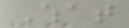What
